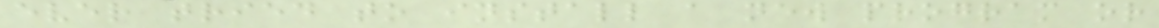ever tried to install a new program or
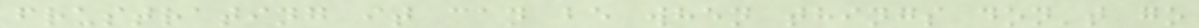frustrating it can be when things don't go
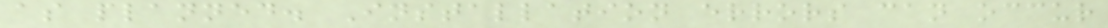as planned. Installation errors can occur
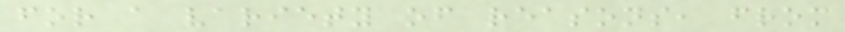for a variety of reasons, from
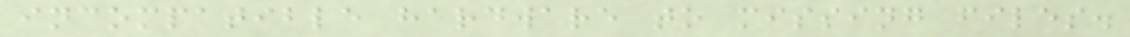incompatible hardware to missing files.
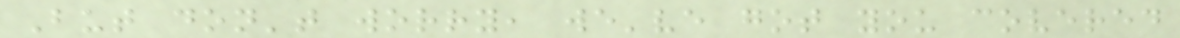But don't worry, we've got you covered
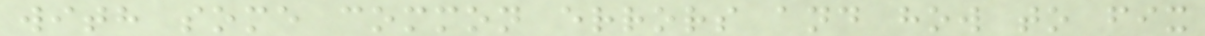with some common errors and how to fix
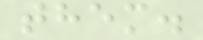them.
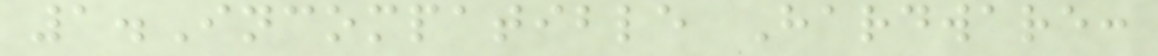1.Incompatible Hardware:
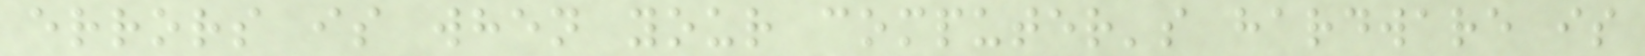errors is when your computer's hardware is
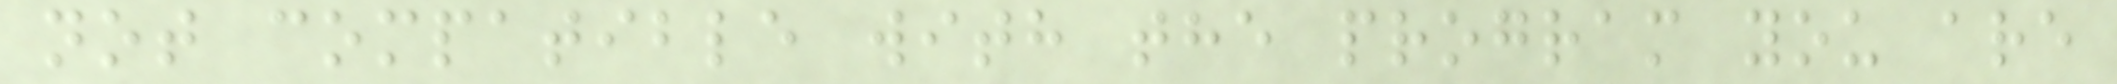not compatible with the program you are
